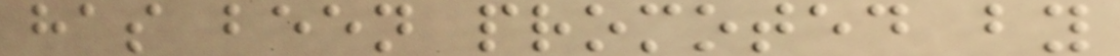has been promoted by
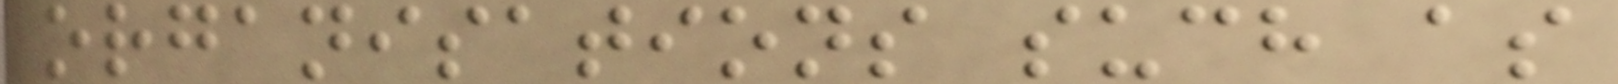organisations such as
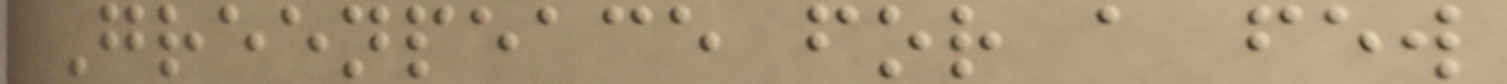Greenpeace for a few
